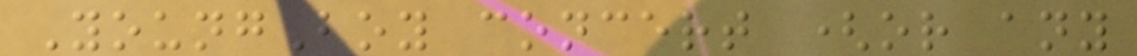YoungBoy concert (or any
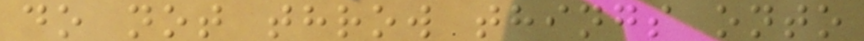do not throw things onto
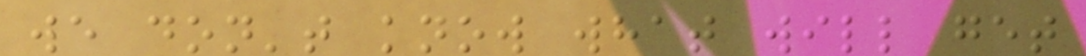we don't know what will get
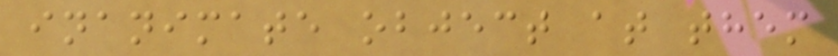inanimate object at them
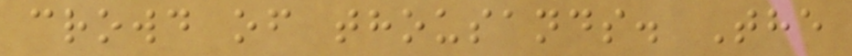crowd of thousands. The
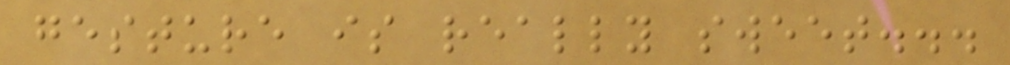gesture is really sweet...
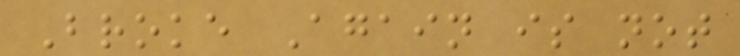Broke Again is not
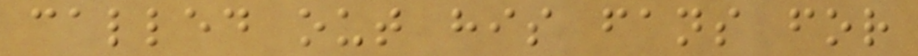called out his fans for
